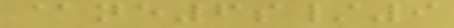@ne6s/9
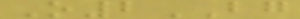O2BG
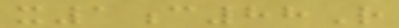x1c88R
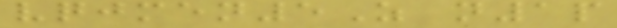vqjmen5Z n1p
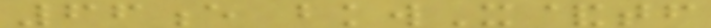66e bkwX&tf
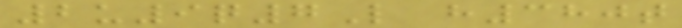2u9q7L h380t
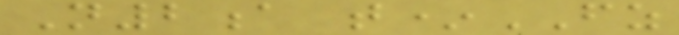N2a t*FZ
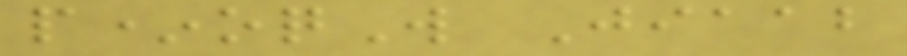p*oqW Jiaab
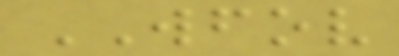WFOV
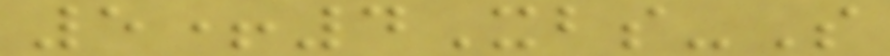5+4Xbs-S
